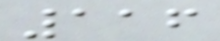116
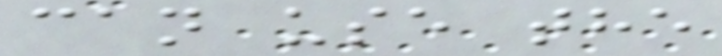can use the
